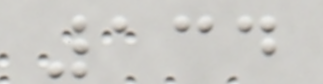134
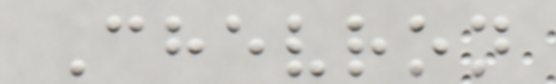Chevron
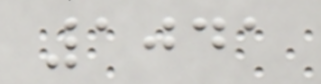1041
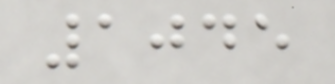1045
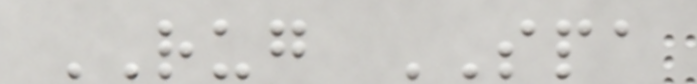RUG SPA
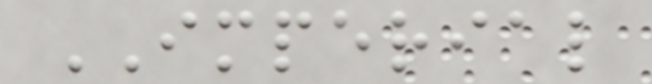IMPERIAL
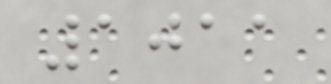1011
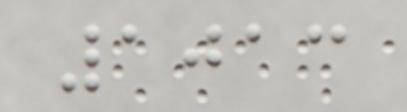1013
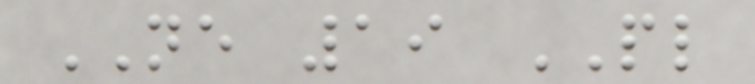NE 19 PL
